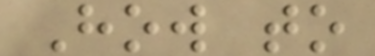How to
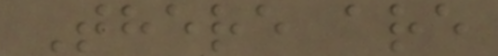There are
